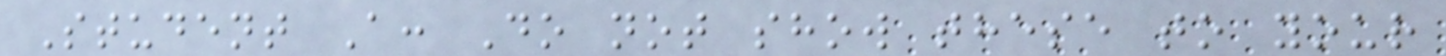Student A: Do not show these to your
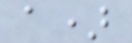a)
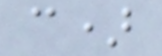c)
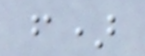f)
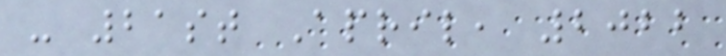- 21st April, 2022
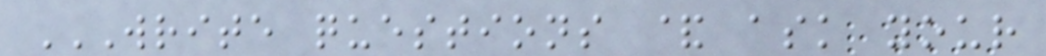WRITE QUESTIONS & ASK YOUR
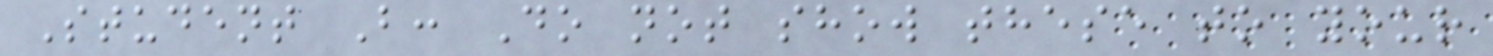Student B: Do not show these to your
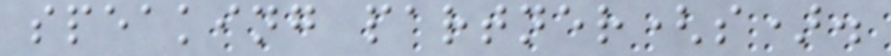speaking partner(s).
